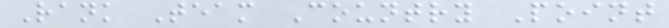Rank Team Country Point
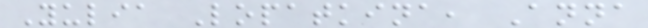Yulia Lopatkina, Anna
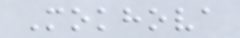Mokhova
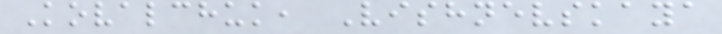Kovalchuk, Vishnevskaya
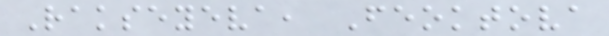Rakseyeva, Feoktova
